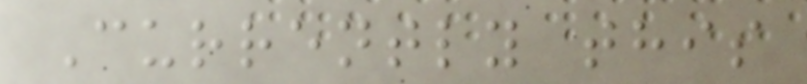Currently this
